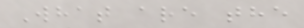What are the
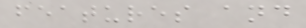features and
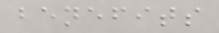benefits
